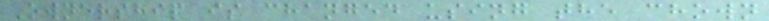Ownership is changed using the chown
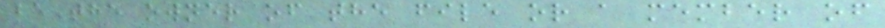be the owner of the file or a member of
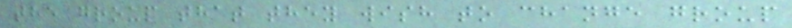the group that they wish to change group
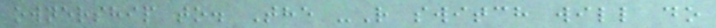ownership to. The -R switch will do
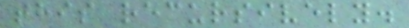this recursively.
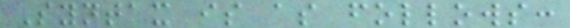Syntax is as follows:
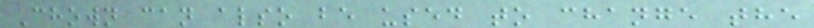Chown can also be used to change the
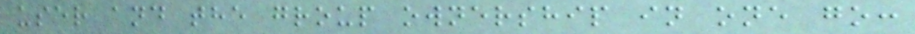user and the group ownership in one go:
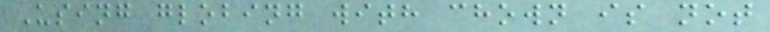Using globing with chown is not
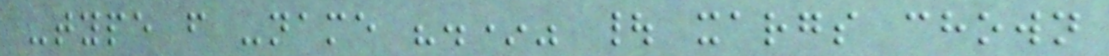-type f -name ".*" | xargs chown
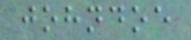johndoe
